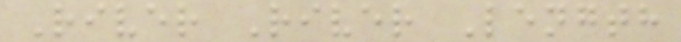River River Length
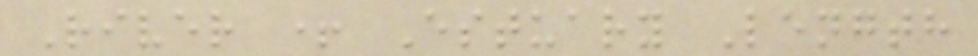River + Estuary Length
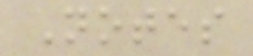Notes
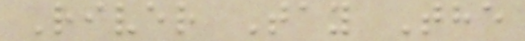River Tay The
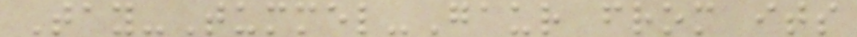Tay-Tummel-Gaur from its
